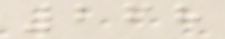268
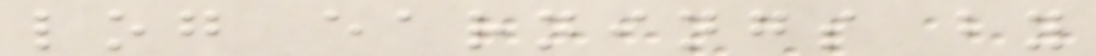log earnings by
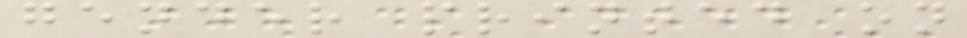gender printed on
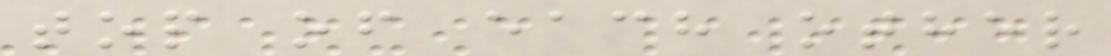top of each other
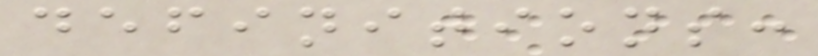definitions:
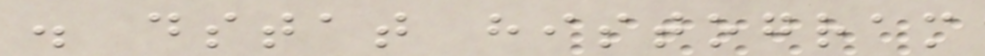. dstat histogram
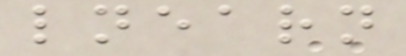lnearn
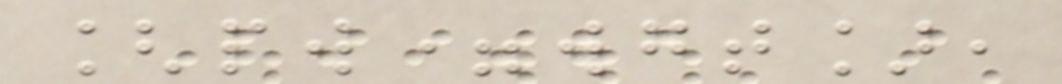[pw=wgt],
